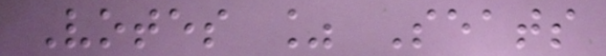Votes % Seats
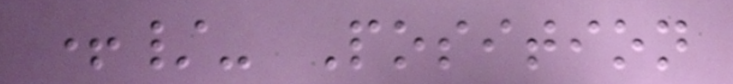+/- Position
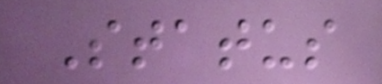Status
